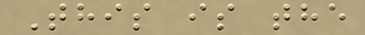This is the
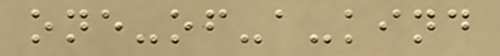one-of-a-kind
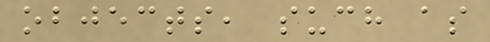objects, such as
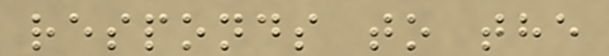responds to the
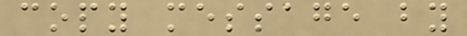copy message by
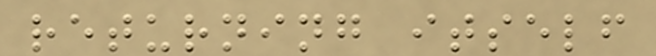returning itself
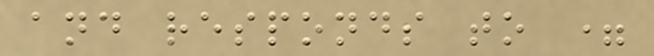and responds to =
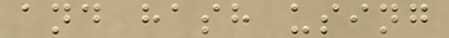and hash using
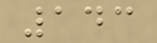143
